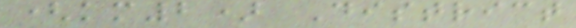(km2) District
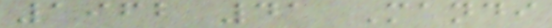1962 41 Mandi
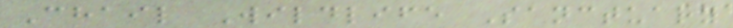Chail Wildlife Sanctuary
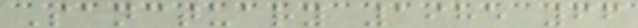Sanctuary 1985 66
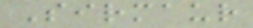Sirmaur
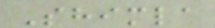Shimla
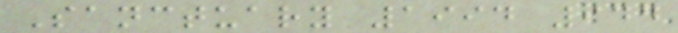Sanctuary 1994 944
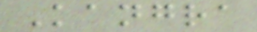Kangra
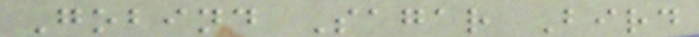Gobind Sagar Bird
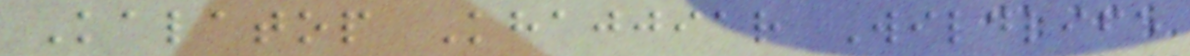Kalatop Khajjiar Wildlife
